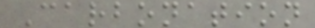Carbonation
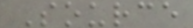Source
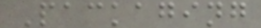Packaging
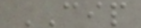CIP
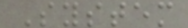System
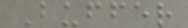Buffer
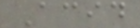Acid
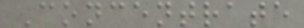Concentrate
